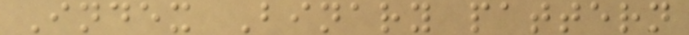Index Binary pattern
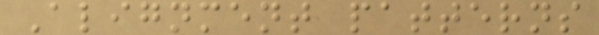Alignment patterns
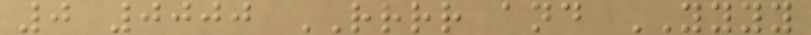0 0000 RRRR and YYYY
